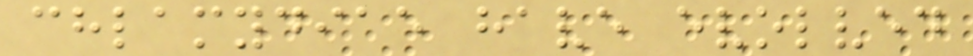chlamydiae have evolved
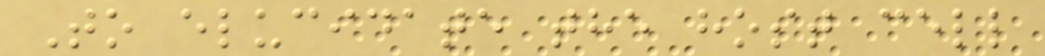To elucidate the host cell
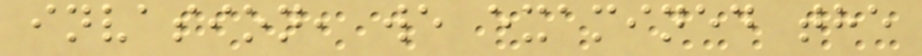invasion, we examined the
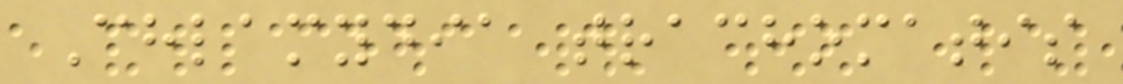Chlamydia trachomatis
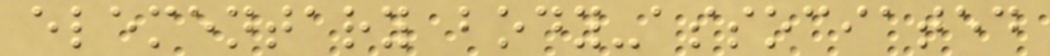elementary body-associated
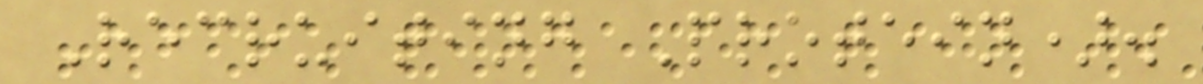Recruiting Protein).
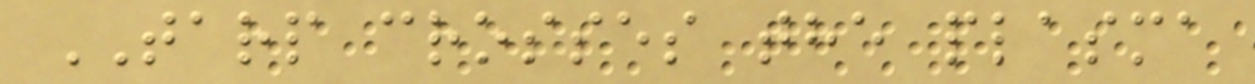TARP crosses the plasma
